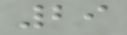29
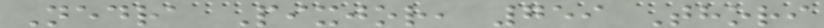Nedra Pixjor, 759 Thori
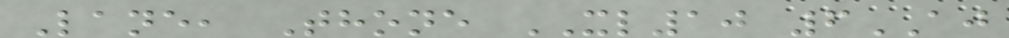Lane, Thone XL10 6AJ
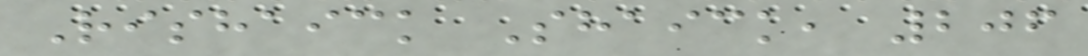Rishaick Shaick, 206
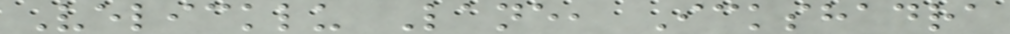Velicklu Lane, Ickshadra
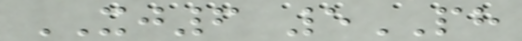XJ6 5PH
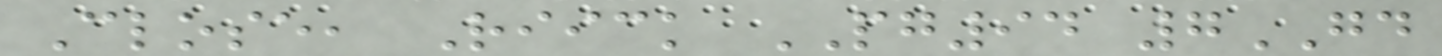Close, Riick PG94 7GD
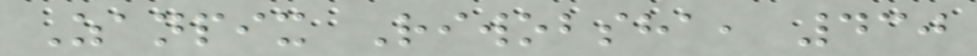Zanpix Riwobsha, 430
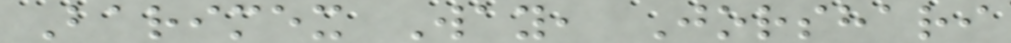Barimex Way, Jorshari
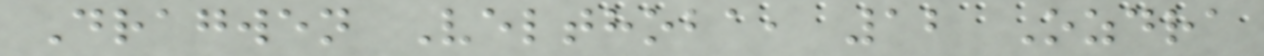Dragwen Velthoba, 12 Ozdra
